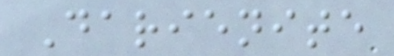Darienite
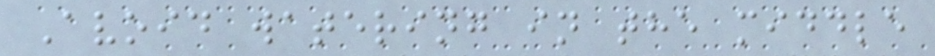Avoid watering in the middle
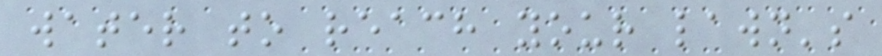water to reach your lawn's
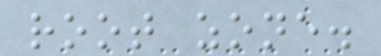root zone.
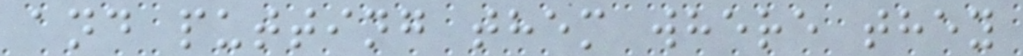and putting them where they
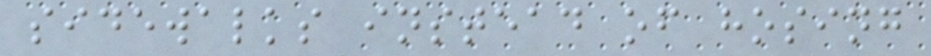sidewalks instead of hosing
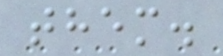them.
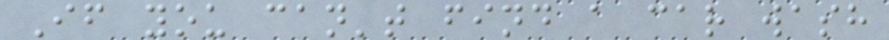If you can't find a car wash
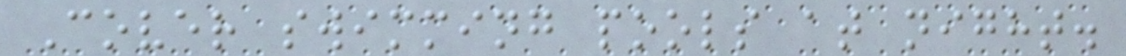Cover swimming pools at night.
